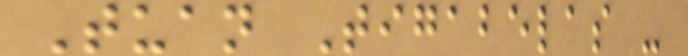Tuan Tigabelas -
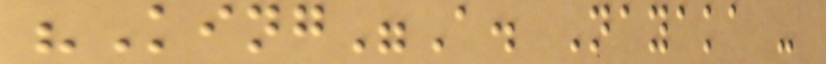"King"A. Nayaka -
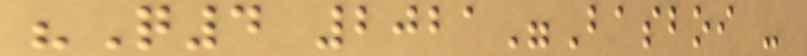"Q4 2021"Basboi -
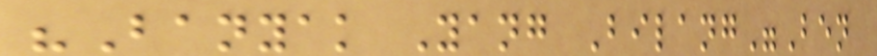"Banyak Yang Bilang"Ben
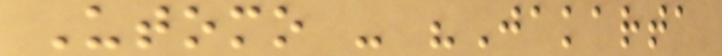Utomo - "Jakarta
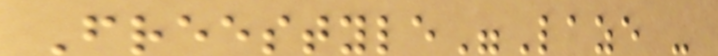Freestyle"Laze -
